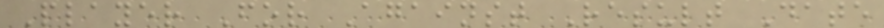Player For Against Result Date
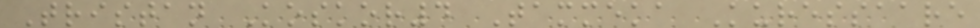Tristan Koskor4 Tammeka Kuressaare
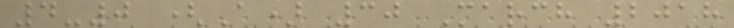4-0 (A) 30 March 2018
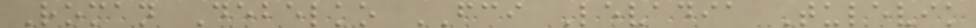Roman Debelko FCI Levadia Tulevik
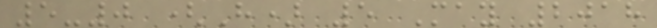5-0 (H) 5 May 2018
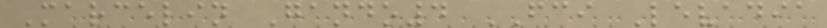Marcelin Gando4 FCI Levadia
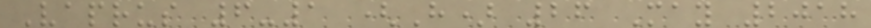Vaprus 6-1 (H) 26 May 2018
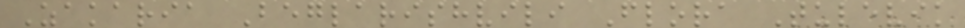Zakaria Beglarishvili Flora Tulevik
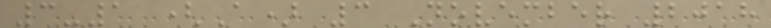3-1 (A) 3 November 2018
